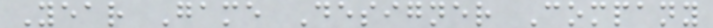Year Game Designer Company
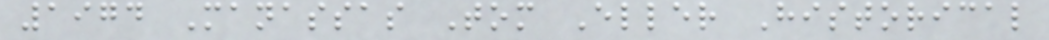1974 Manassas Tom Eller Historical
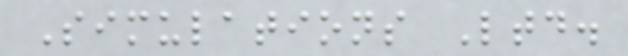Simulations Ltd.
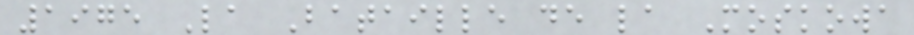1975 La Bataille de la Moskowa
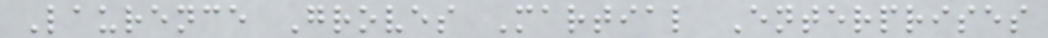Laurence Groves Martial Enterprises
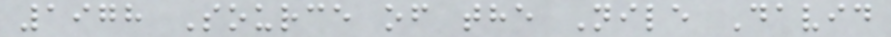1978 Source of the Nile David
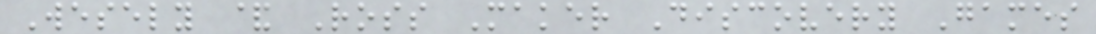Wesely & Ross Maker Discovery Games
